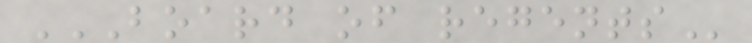BOARD OF REGENTS
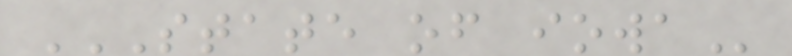STATE OF IOWA
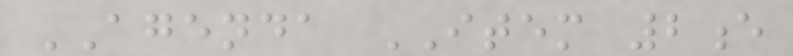AGENDA ITEM 2e
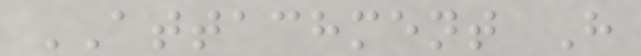ATTACHMENT H
